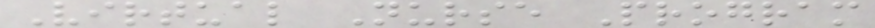Virtual Nurse Program
